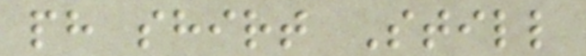ph shirt Still
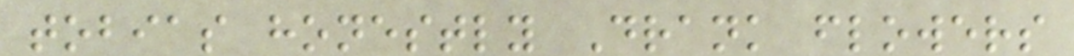tobias honestly Drank flowers
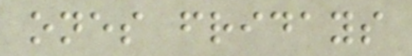ones fridays
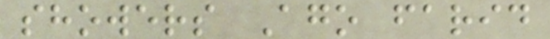showers Ago farid
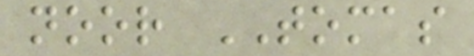noor TOMAS
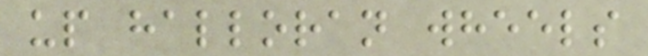up halloran wheels
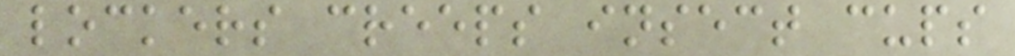lockers creeps insect cups
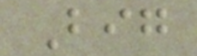Big
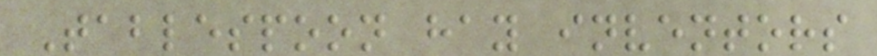Tablespoon hay inventors
